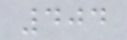404
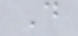D
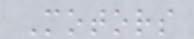Motors
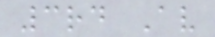3rd Av
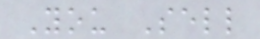You Sell
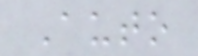Auto
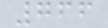766
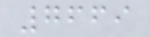7669
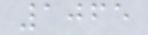1065
